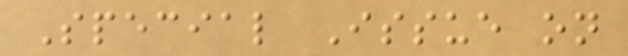Special Issue on
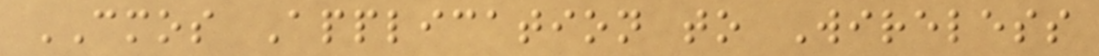CMOS Application to Wireless
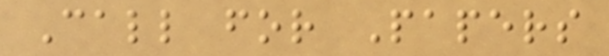Call for Papers
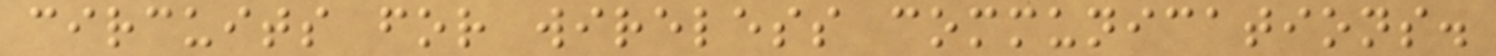circuits for wireless communications.
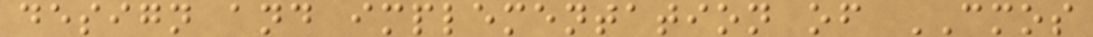design and implementation of CMOS
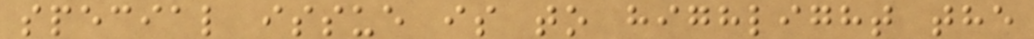special issue is to highlight the
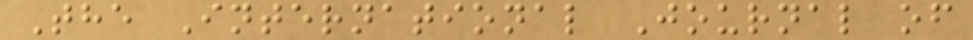The International Journal of
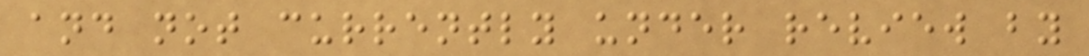and not currently under review by
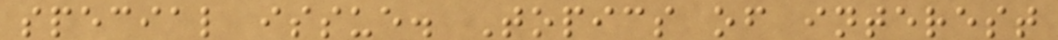special issue. Topics of interest
